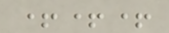+++
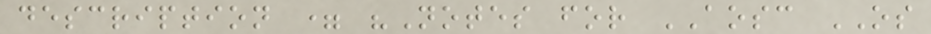description = "Notes for AOSC OS
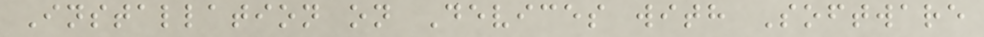Installation on Devices with Software
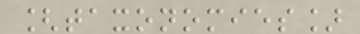[taxonomies]
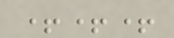+++
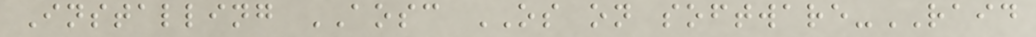Installing AOSC OS on software-RAID
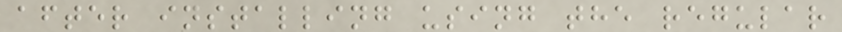after installing using the regular
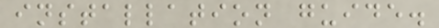installation guide.
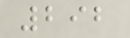292
